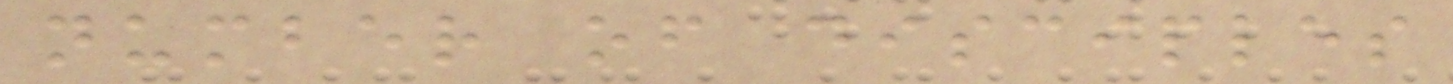number of disciples
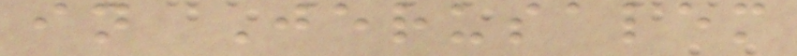in Jerusalem
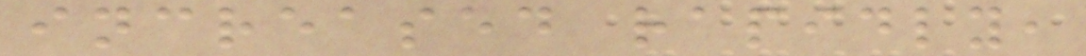increased rapidly,
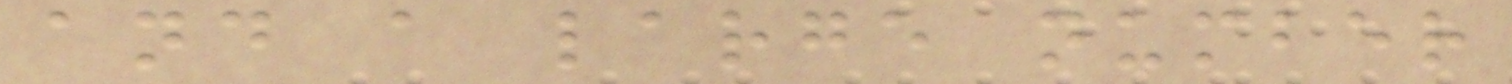and a large number
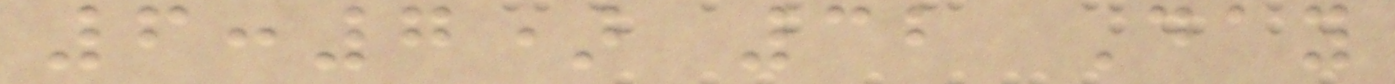6:7) 32 Day
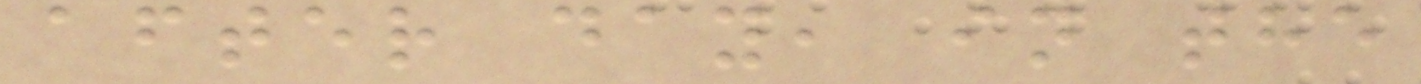after day, in the
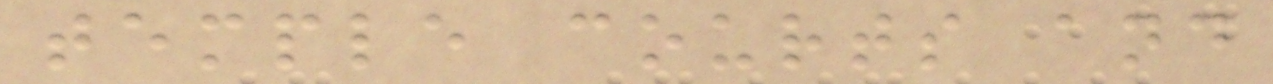temple courts and
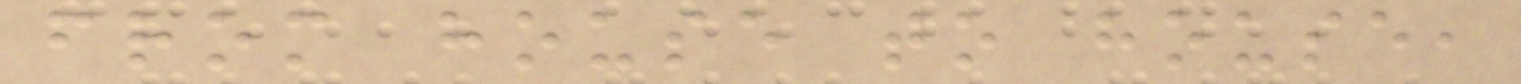from house to house,
